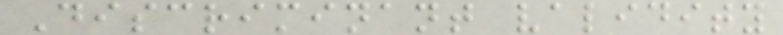Discriminant validity
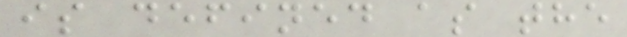is defined as the
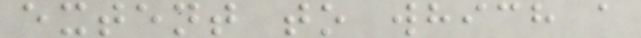extent to which a
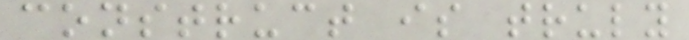construct is truly
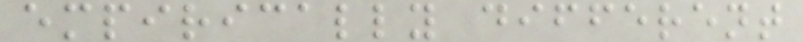empirically different
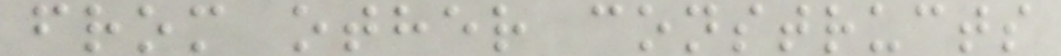from other constructs
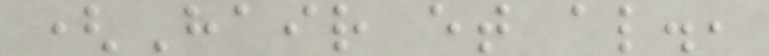(Hair et al.,
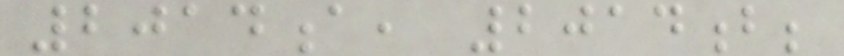2014a, 2014b;
